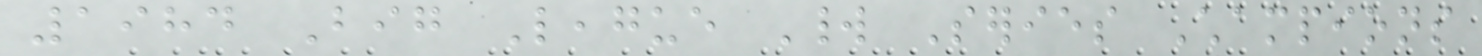1984 Big League World Series Champions
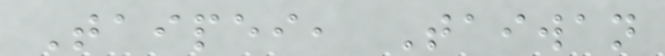Taipei, Taiwan
